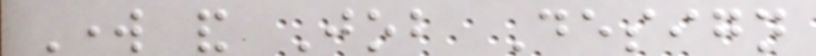Work and Job Design
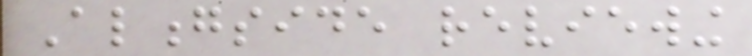Alongside reviewing
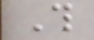This
